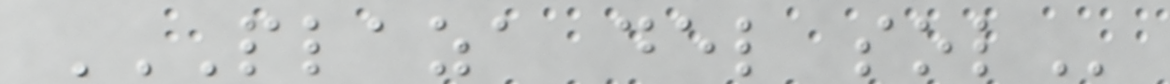PLAZA DEL SOL
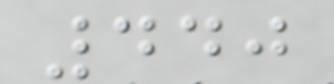440
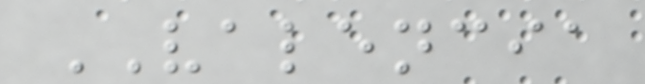VALENCIA
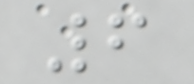6
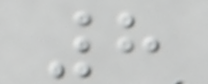8
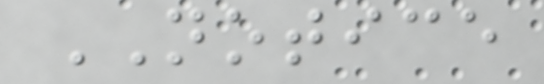NOTICE
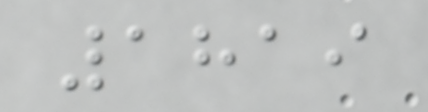1819
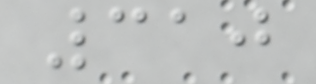310
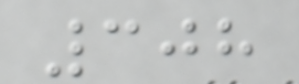308
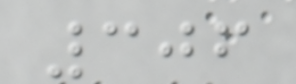306
